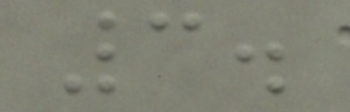3.
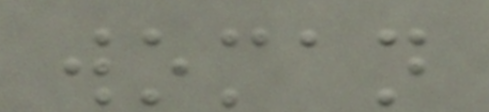woman
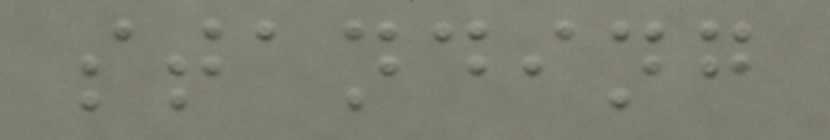standing
